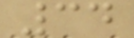34
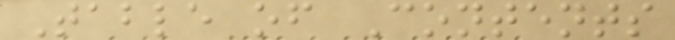Table of Contents
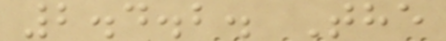2.4.2. The
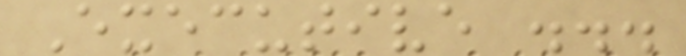Executive ...
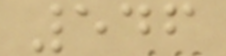546
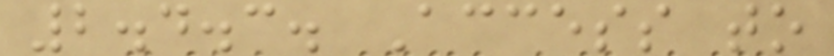2.4.3. Access to
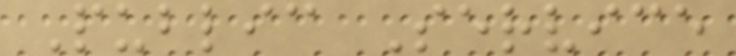Public Service
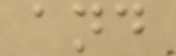and
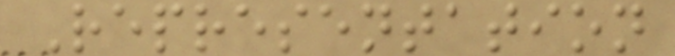Representation
